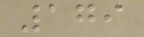179
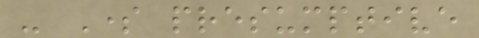- Some presumptive
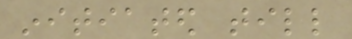initiated till
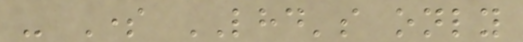- Some LHD's only
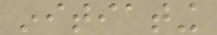initiating
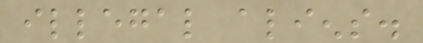illegal aliens.
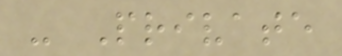- Private
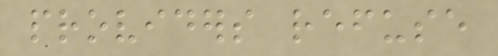providers refuse
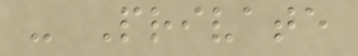- Private
